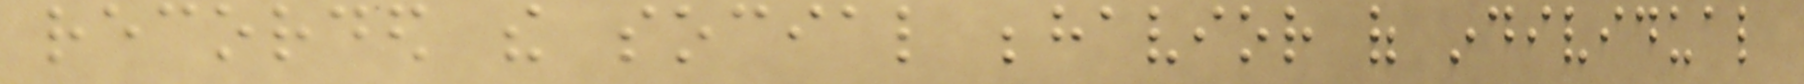recorded the social behavior of individual
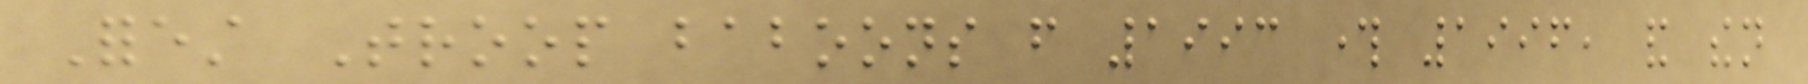Forest Troop baboons from 1993 through 1996, and then
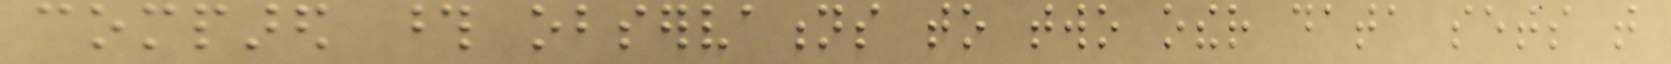compared those observations to two other data sets that
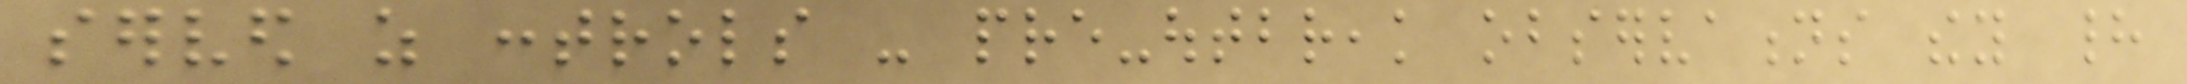served as controls - pre-outbreak observations they had
